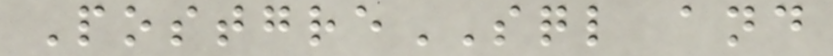PostgreSQL and
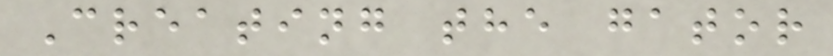Creating the gator
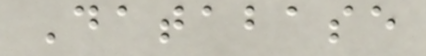Database
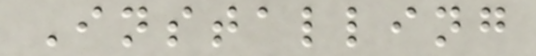Installing
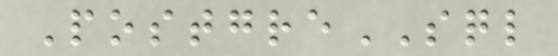PostgreSQL
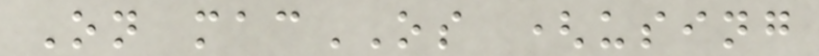On macOS (using
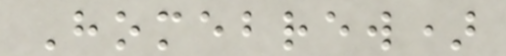Homebrew)
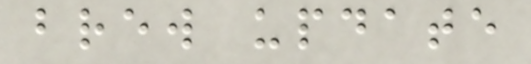brew update
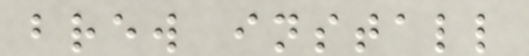brew install
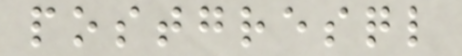postgresql
